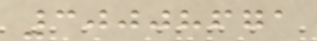30008671
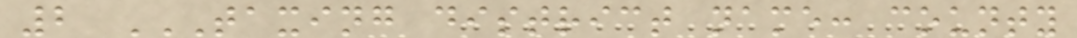2 TAXING DISTRICT NAME: COUNTY
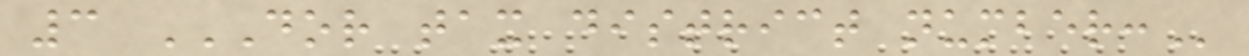3 DOR TAX DISTRICT NUMBER:
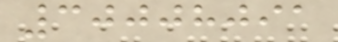30008091
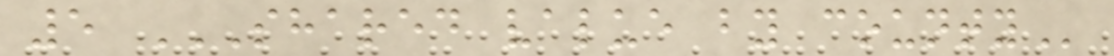5 SHARED VALUE BY COUNTY
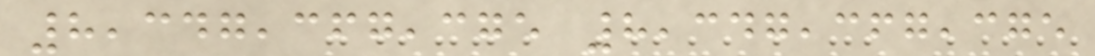8,347,367,375 8,347,367,375
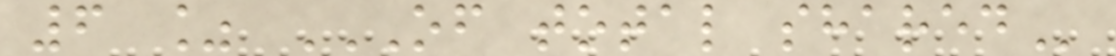6 % OF TOTAL SHARED
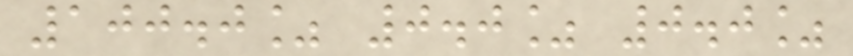100.0% 0.0% 0.0%
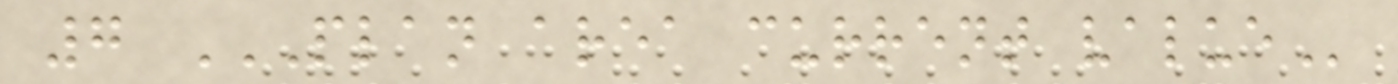7 PLAN AREA CURRENT VALUE
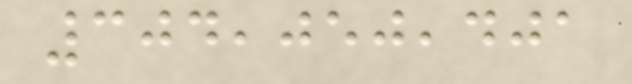304,050,401
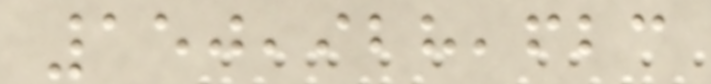150,928,623
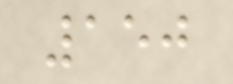150
